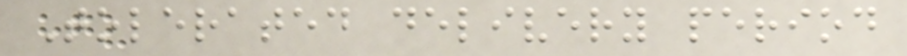Tolerated delivery period
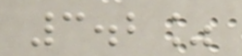3.2%
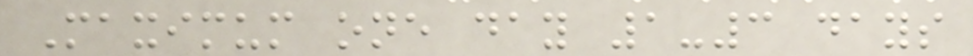Maximum one day 1-3 days
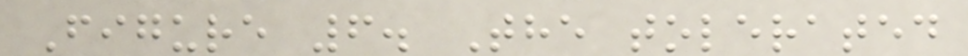Figure 6. The tolerated
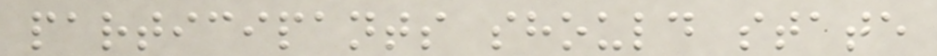participants should state
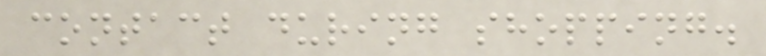contact during shopping.
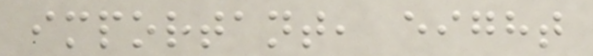important, eight
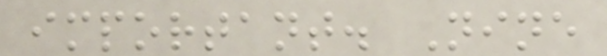important. Nine
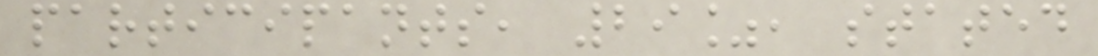participants, 29%, stated
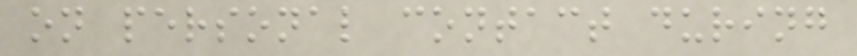on personal contact during
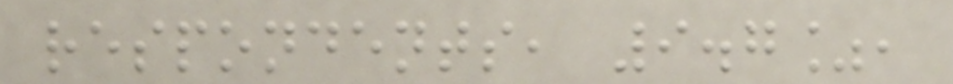respondents, 9.7%,
